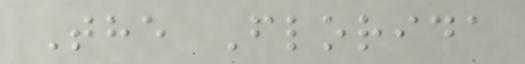The Florida
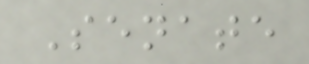Senate
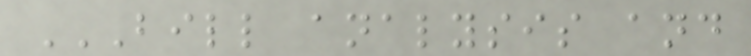BILL ANALYSIS AND
